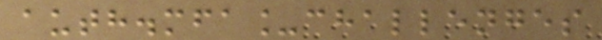auth.mfa_challenges
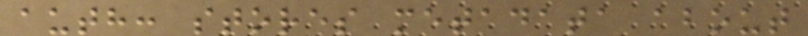auth: stores metadata about
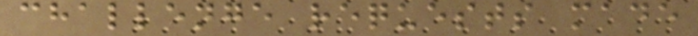challenge requests made
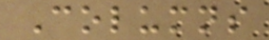Columns
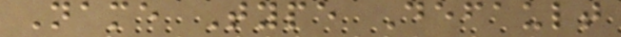Name Type Default
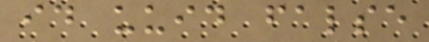id uuid false
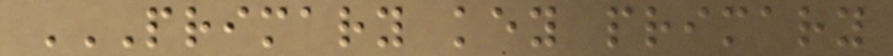PRIMARY KEY PRIMARY
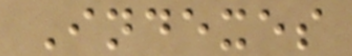Indexes
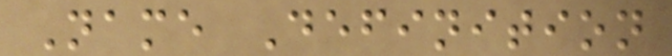Name Definition
